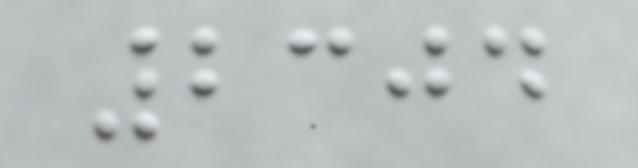2304
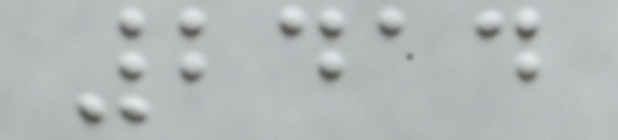2414
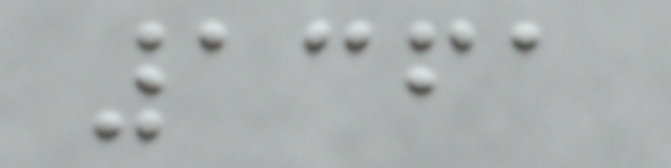1361
